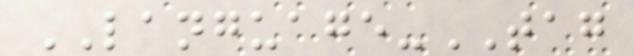LANGUAGE-TAG
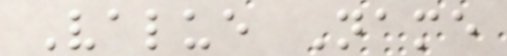Value Name
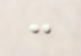:
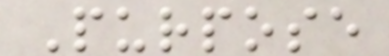Purpose
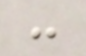:
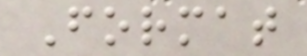Format
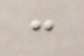:
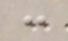:
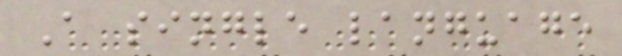A single language
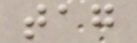tag
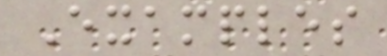Examples
